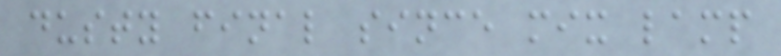dusty final since mix lamp
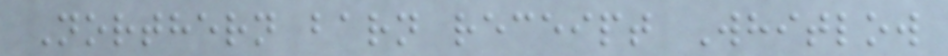Northern barn receipt Whitlow
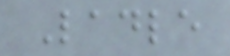Ladle
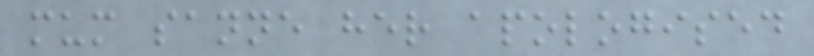mum sanne her apologised
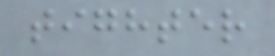tighter
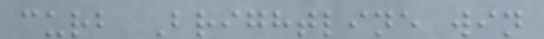curb Brightline win
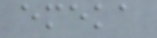emeka
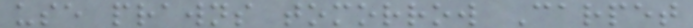use prawns tomorrow Carpet
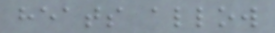heats allow
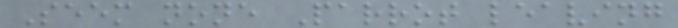Seem none Parrot leaving
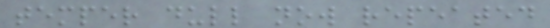temper dull now repeated
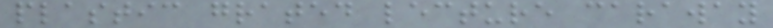plastic grated lecture caraway
